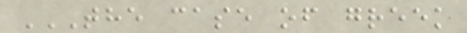THE CASE OF GREEK
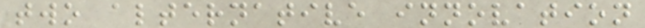two alternative innovation
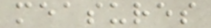measures
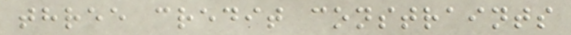three credit constraints
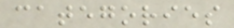categories
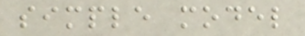simple model
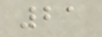21
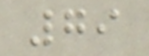79
